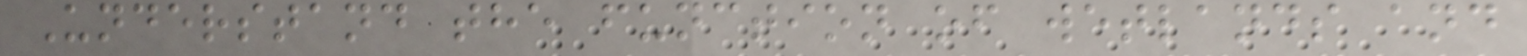Understand the function of wetlands and
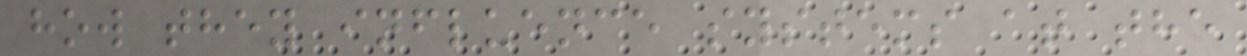how they influence systems at the
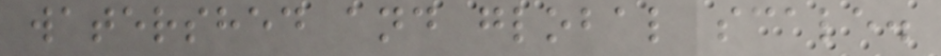watershed and global scale.
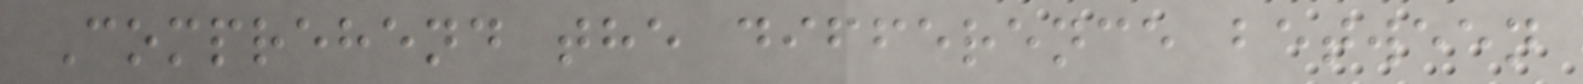Comprehend the difference between
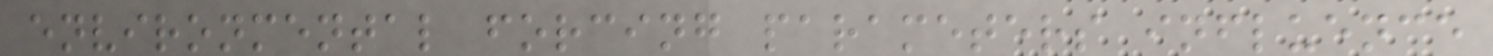environmental forcing parameters influence
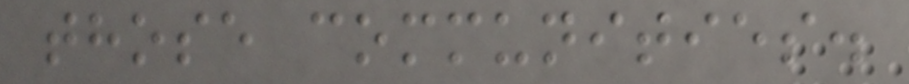those communities.
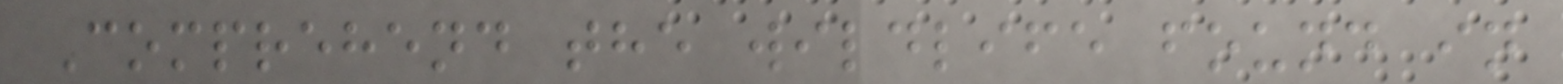Comprehend the wildlife found in
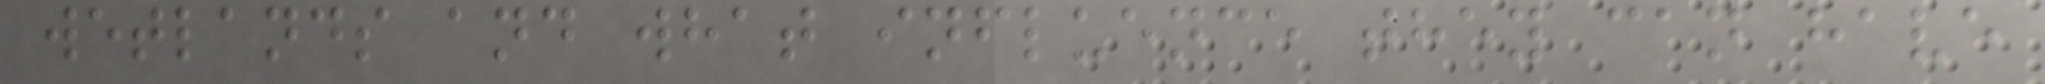wetlands and what influence they can have
